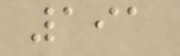191
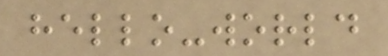hello-world
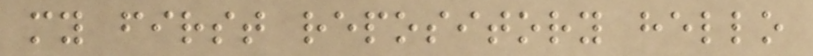my first repository hello
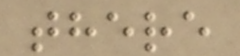there
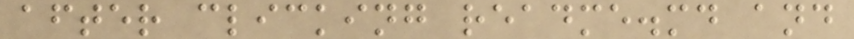after clicking readme.md and
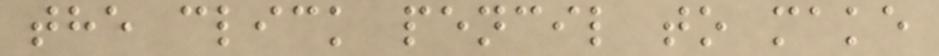the click pencil to make
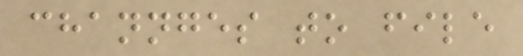channges to file
